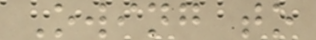Owing to
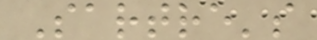Sartre's
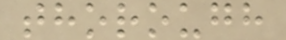thorough
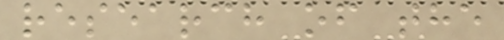research of the
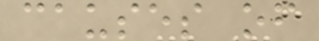causes of
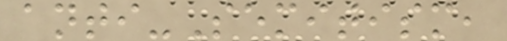anti-Semitism,
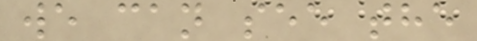we can see the
